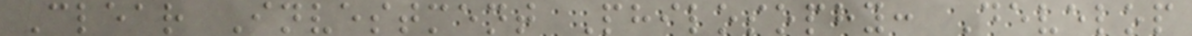Clear Investment Philosophy: Develop
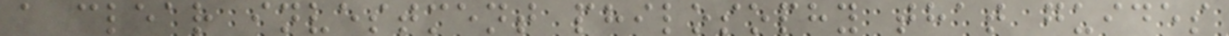a clear investment philosophy that guides
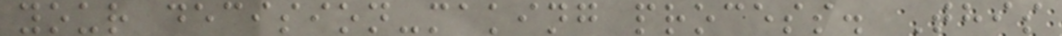your decision-making process. This
